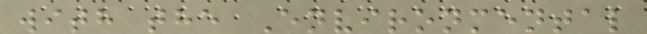with the Environmental
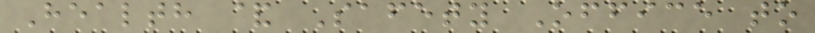Health & Safety Office to
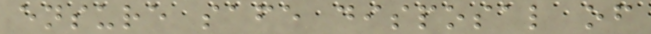ensure safe disposal of
